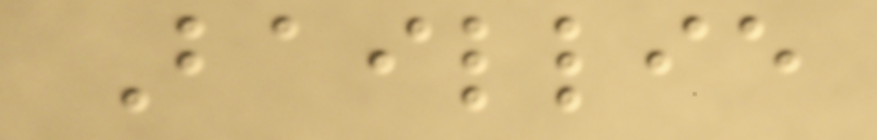Baillie
